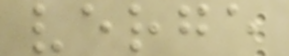verge
